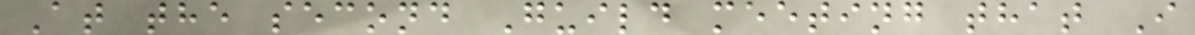At the second Guild meeting that I
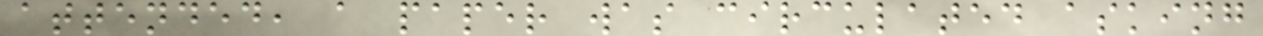attended, a paper was circulated asking
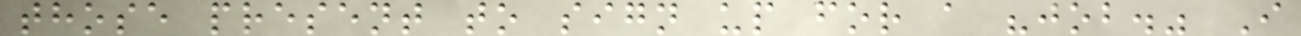those present to sign up for a "job." I
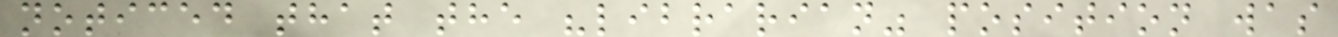noticed that the "librarian" position was
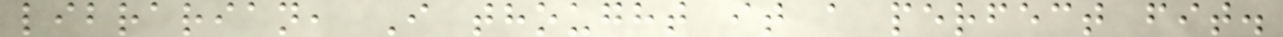librarian, I thought it a perfect fit.
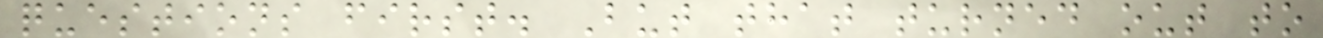questions first. But that turned out to
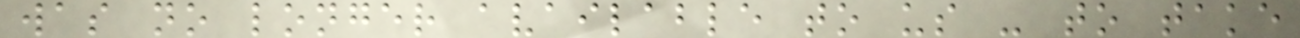was no longer available to us - to take
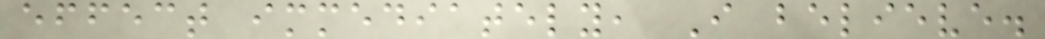effect immediately, I believe.
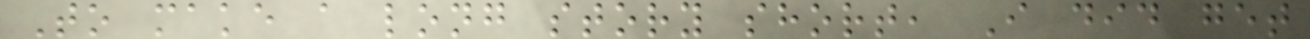To make a long story short, I did get
